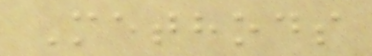Methods
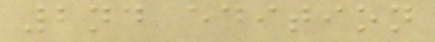2nd edition
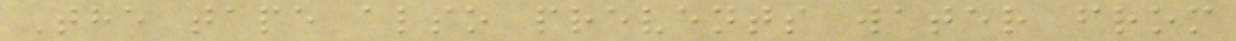The tape also prevents water from
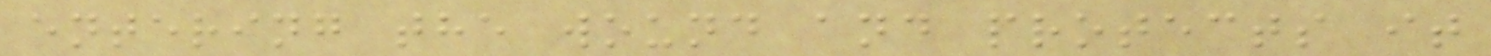entering the wound and protects it
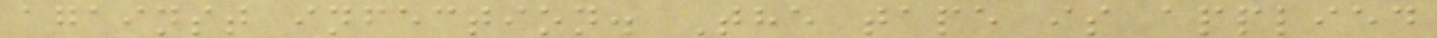against infection. The tape is applied
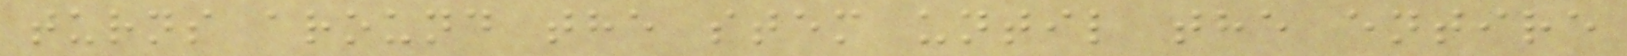turns around the stem until the entire
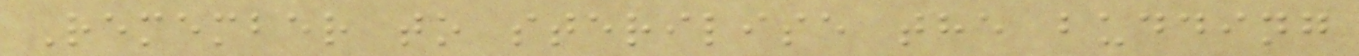Remember to sterilise the budding
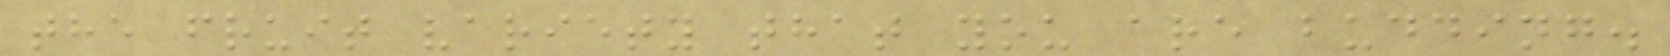the fruit variety that you are budding.
